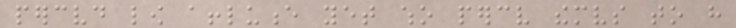perceived low affluence yet who perceive themselves to have
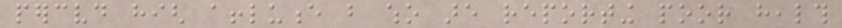perceived high affluence but who are reporting poor health
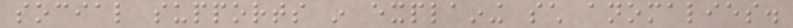social supports in explaining such anomalies.
